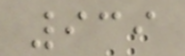939
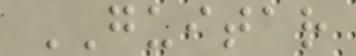GUITAR
